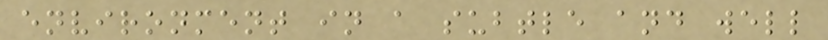environment in a subtle and well
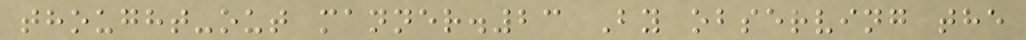thought-out manner.23 By observing the
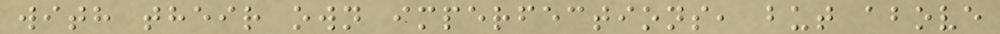with their own imperfections, but above
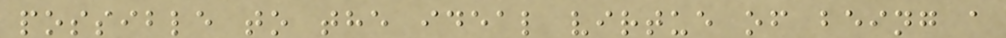possible to the ideal virtue of being a
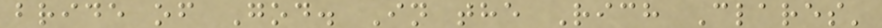bride of God. In the Rich Clares'
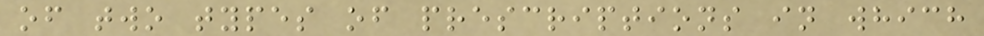of two types of prescriptions in which
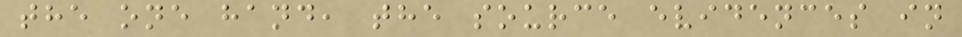the one hand, the source evidences in
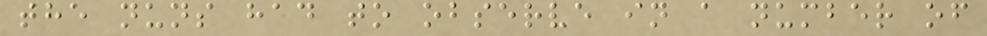the nuns had to observe in a number of
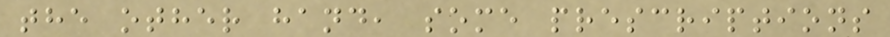the other hand, some prescriptions
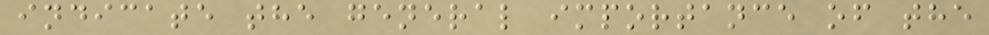indicate the general importance of the
